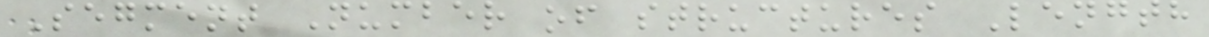Segment Number of structures Length
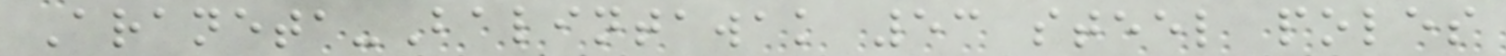Araneta-Balintawak 53 steel poles
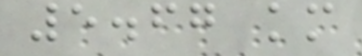5.67 km
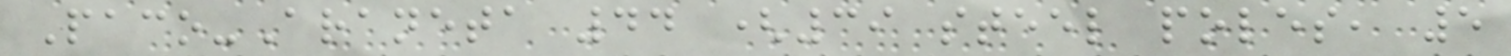Paco-Araneta 44 (39 steel poles, 5
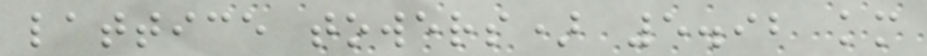lattice towers) 5.92 km
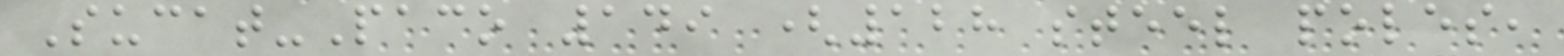Sucat-Paco 149 (128 steel poles,
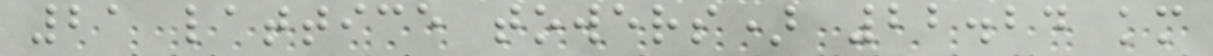21 lattice towers) 22.24 km
